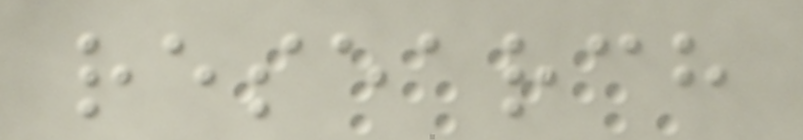research
